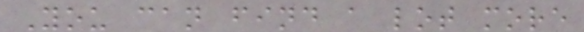You can find a lot more
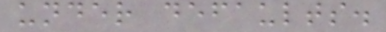under defaults.
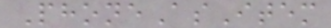PhoneAsItem
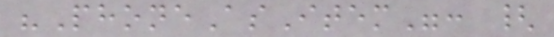"PhoneAsItem": {
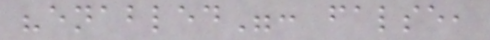"enabled": false,
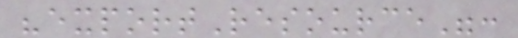"exportResource":
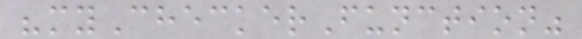"myCheckerFunction"
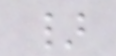}
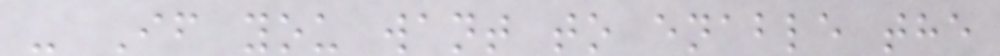- If you want to enable the
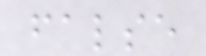false
